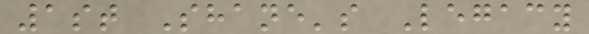1st Shane's Legacy
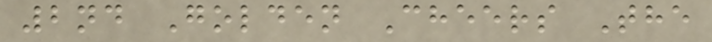2nd Golden Cheers The
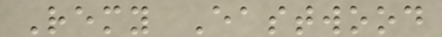Remy Eastwood
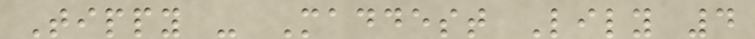Tippy - Maddest Lily 4
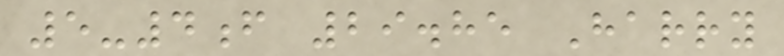5-4f 29.85 Harry
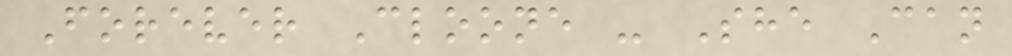Forever Cloone - She Can
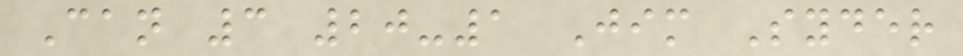Can 3 20-1 Jim Syder
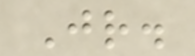Jr.
